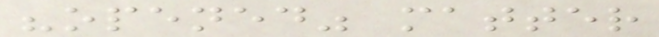"opened" matter
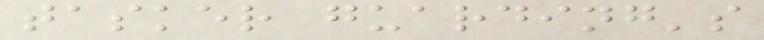tasker guarding's
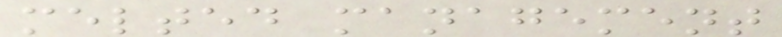melted management
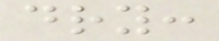dry:
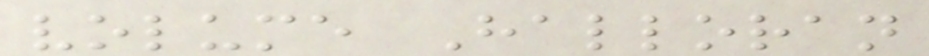volume Halloran
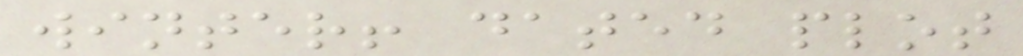winter! dated plot
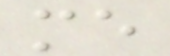me
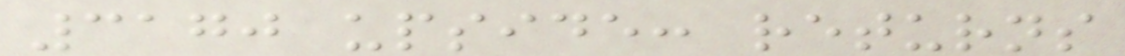3170 upside: returns
